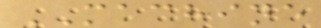MACHINE
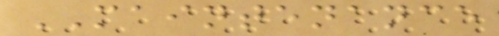MAINTENANCE
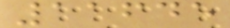11645
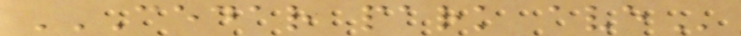CEDAR PARK AVE
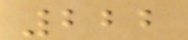222
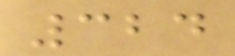324
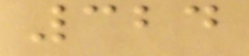324
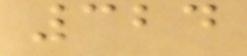324
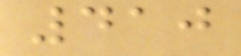410
